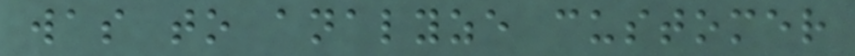was to analyze customer
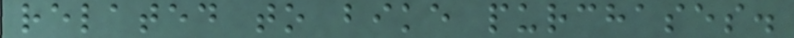related to bike purchases.
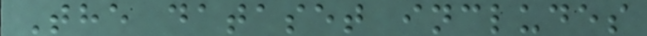The dataset includes
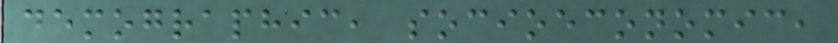demographic, socioeconomic,
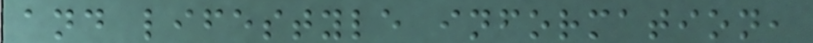and lifestyle information,
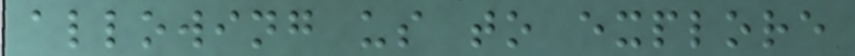allowing us to explore
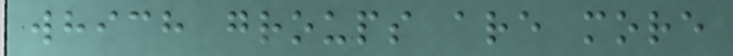which groups are more
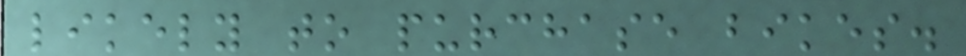likely to purchase bikes.
